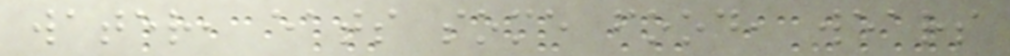water, eats some food, wears
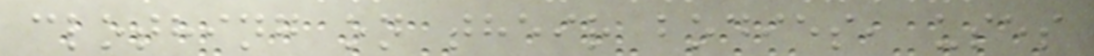clothing on their bodies, uses
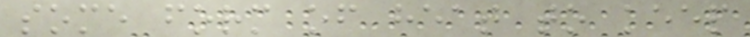some form of heat to keep
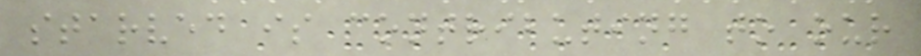starved is contributing to our
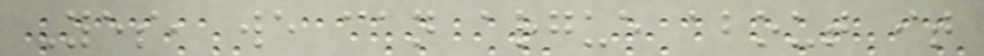Yes, we can argue about it
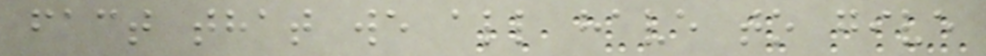fact that we all have to give
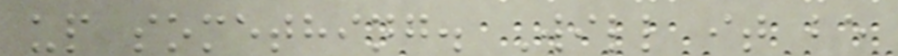up something. Will it be
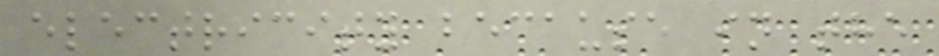electricity because in the
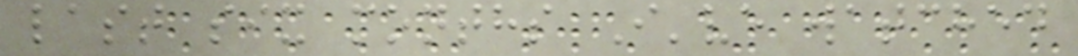last six months I've watched
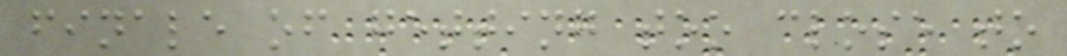finale of getting too close to
